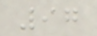97
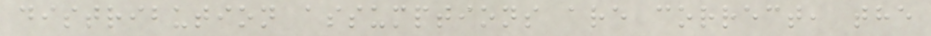distribution assumptions are correct, the
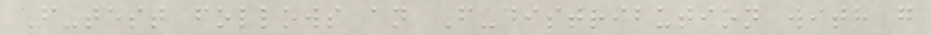F-test follows an F-distribution with g
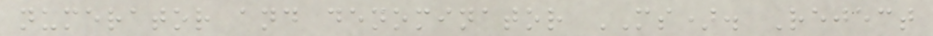numerator and denominator MS). Reject
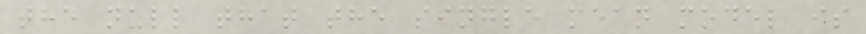the null that the single mean model is
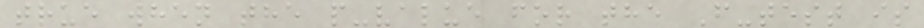true when the p-value for the F-test is
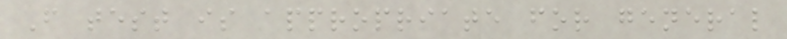F test is appropriate for general
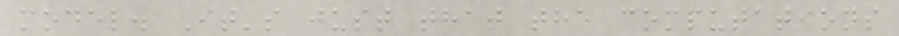model. It's just that the computations
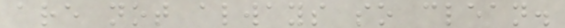are not always so clean.
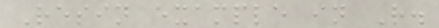Resin example in R.
